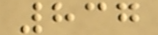837
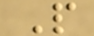P
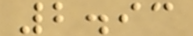2.93
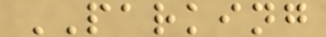PARKING
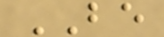BE
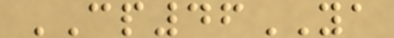CP46YA
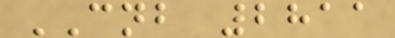CNB 2811
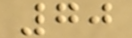70
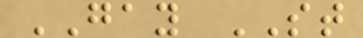GAY ST
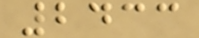2433
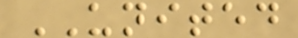UNITED
